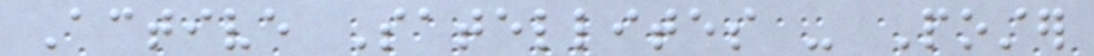Active Satellites - Poster
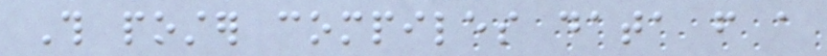This poster compiles data from a
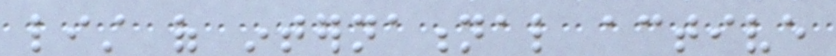list of international active
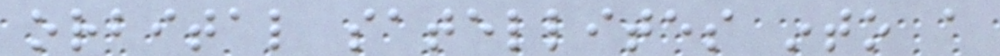orbital satellites into a
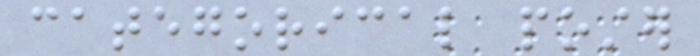categorical poster
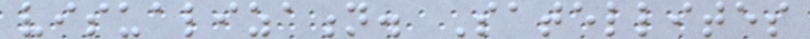visualization. Satellites
